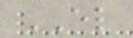EL
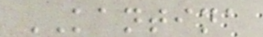KANTINA
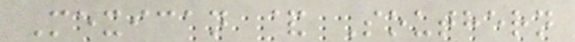Mexican & Southern
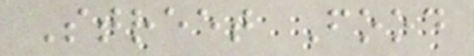Street Food
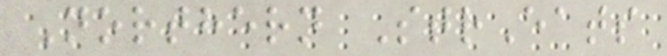Northern StrEats
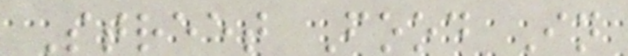Street Food In
